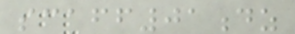scaff01dz
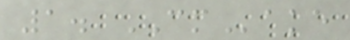1. CMake
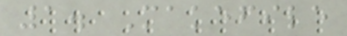1. Makefile
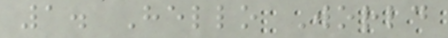1. Hello World
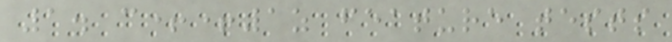1. c++1z feature tests
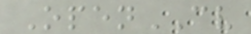OpenCV
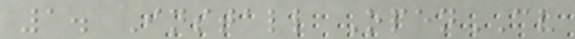1. Install OpenCV
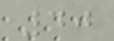40
